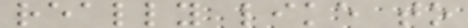really like to
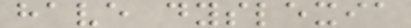have dyslexia
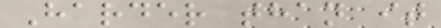Harder than it
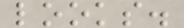looks.
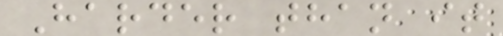Harder than it
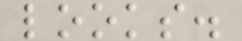looks.
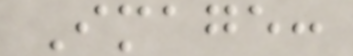Image:
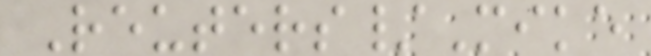Reuters/Mike
